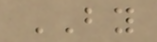BY
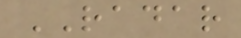RADAR
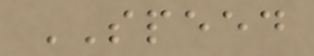SPEED
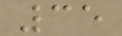35
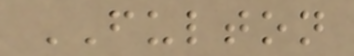FULTON
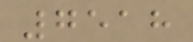7518
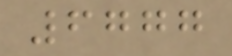6777
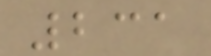231
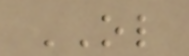OL
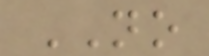NO
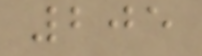205
